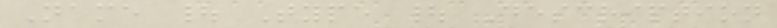Name | Type | Description
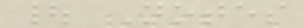| Notes
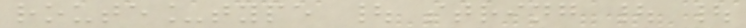route_type | string | |
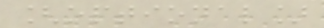[optional]
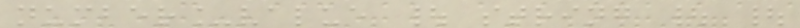number_value | string | |
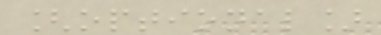[optional]
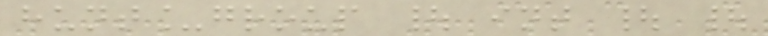hunt_group | int | |
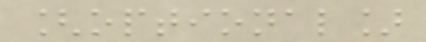[optional]
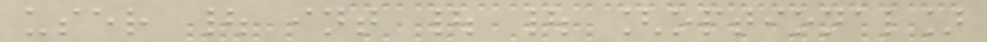user | int | | [optional]
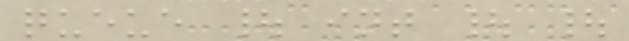queue | int | |
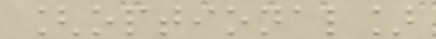[optional]
